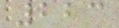223
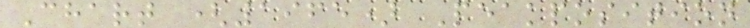Chart (1965) Peakposition
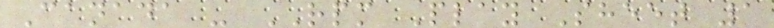Canada - RPM Play Sheet 1
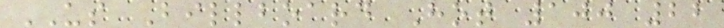US Billboard Hot 100 22
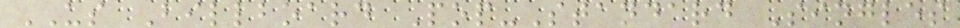US Billboard Pop-Standard Singles
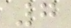7
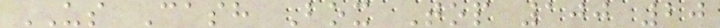US Cash Box Top 100 20
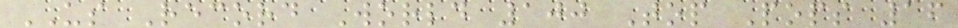US Record World 100 Top Pops 16
